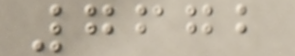7672
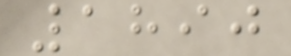1890
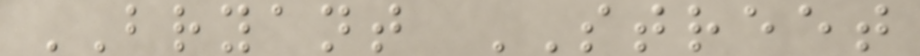BRYANT STREET
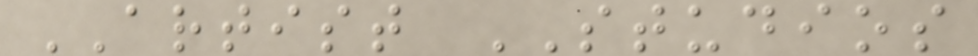ARTIST STUDIOS
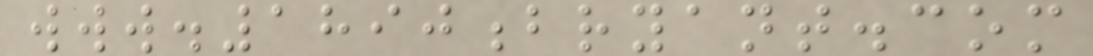www.1890bryant.com
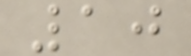10
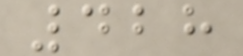428
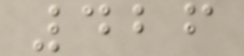426
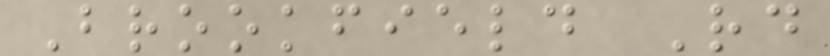Brookfield Rd
